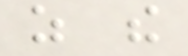as the
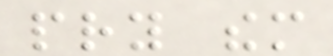pry them
